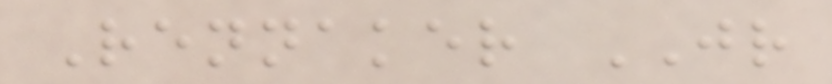Rennaker JR
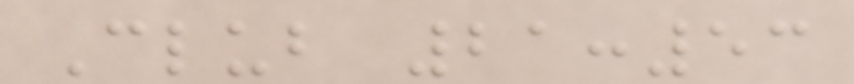Club 21:53
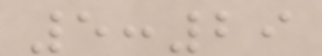5:29
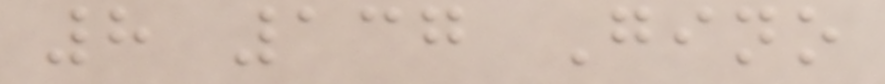8 137 Gino
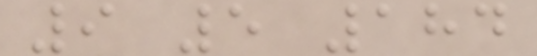9 5 184
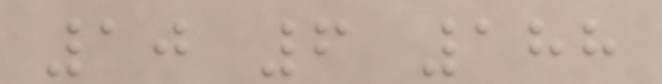10 6 188
